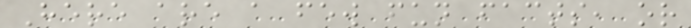Here are a few fun facts, or
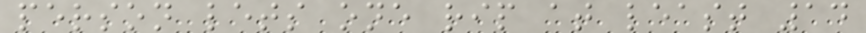person lets one rip at least 14
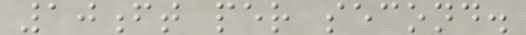10ft per second.
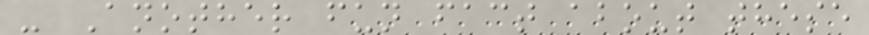- Another fun fact about these
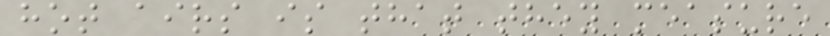hot airs is that they measure
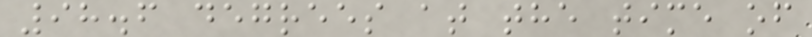98.6 degrees at the time of
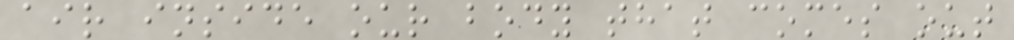air inside our body that comes out
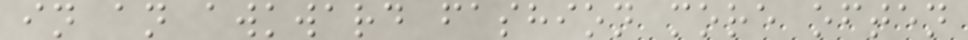in an awkward fashion more often
